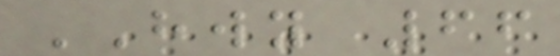HWY 66
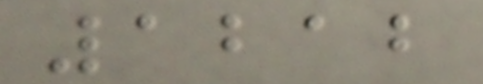1212
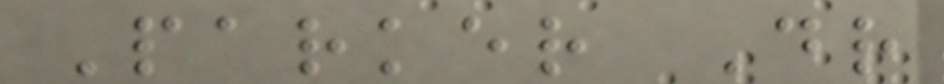Parker Dr
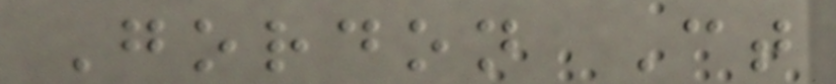Gordon Ct
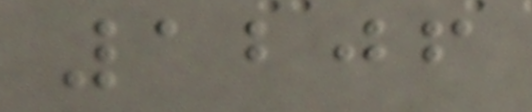1206
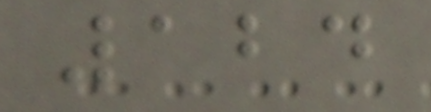124
